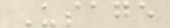Usage
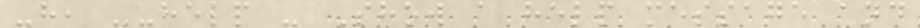-h, --help - Show a help message and
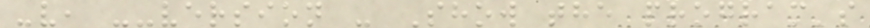-v, --version - Show the program's
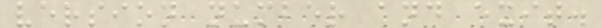version number and exit.
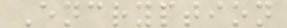Encryption
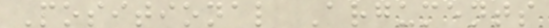Positional Arguments
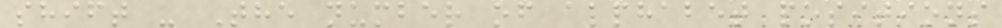shift - The number of alphabet positions
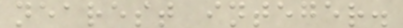nearest integer.
